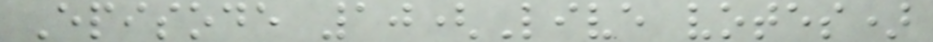Episode 10(Live votes)
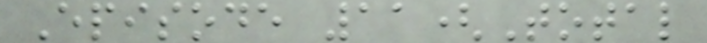Episode 11(Total
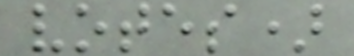votes)
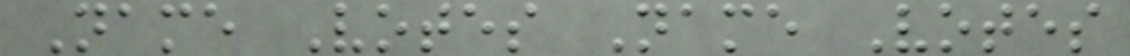Name Votes Name Votes
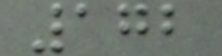172
